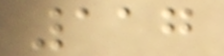117
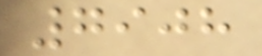7908
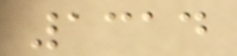1314
